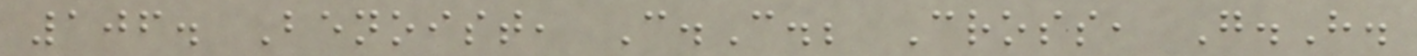106. Benoist, C.C.; Cross, G.H.
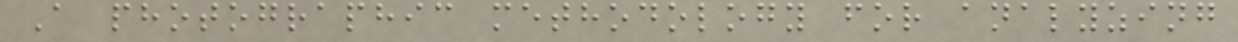A photographic methodology for analyzing
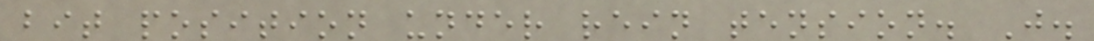bit position under rein tension. J.
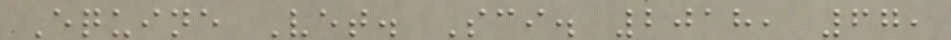Equine Vet. Sci. 2018, 67,
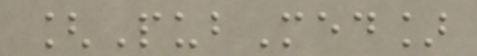[PubMed]
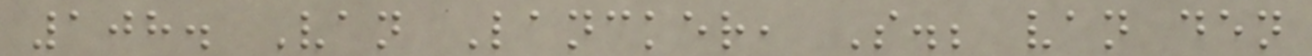108. Van Lancker, S.; van den
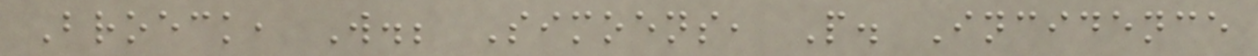Broeck, W.; Simoens, P. Incidence
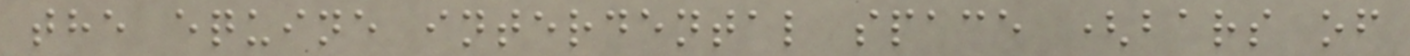the equine interdental space (bars of
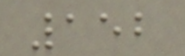152
